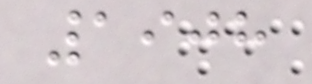1908
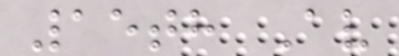15th Av
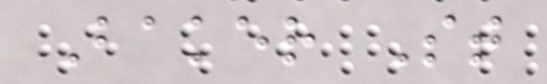Baker St
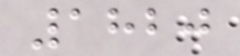1820
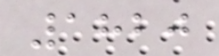1820
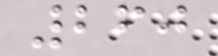260
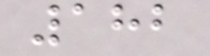182
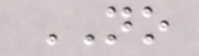NO
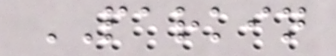PARKIN
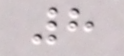8
